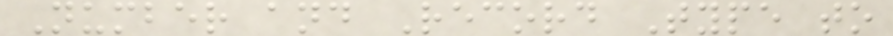Number and Record Type to
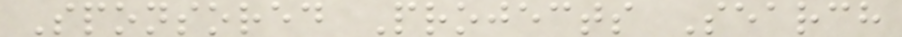Sponsored Projects Search
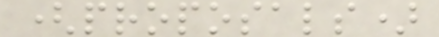(proposals)
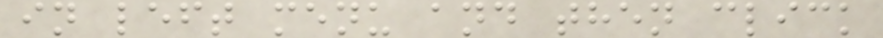in left menu and then click
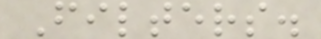Filters.
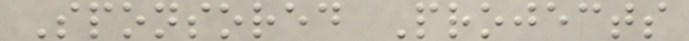Sponsored Projects
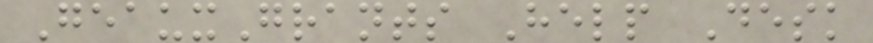GeauxGrants Help Desk
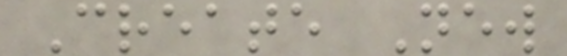Create New
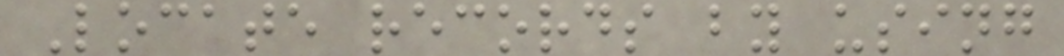Locate records by using
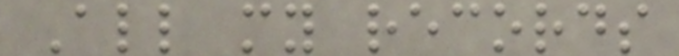All my records
